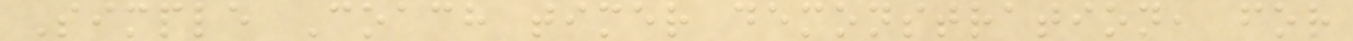Simple Coach timer demonstration, for
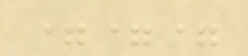===
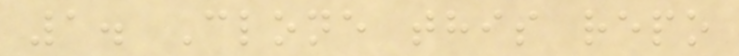1. Clone this repo
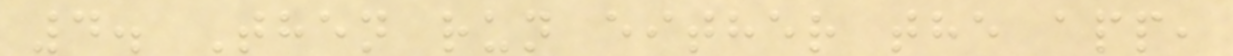4. Then run either the app,
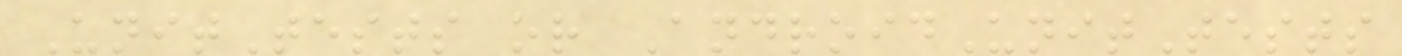UnitTests or AndroidUnitTests
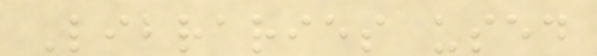Libraries used
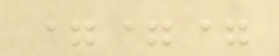===
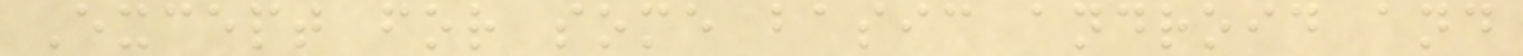Except for some basic android and
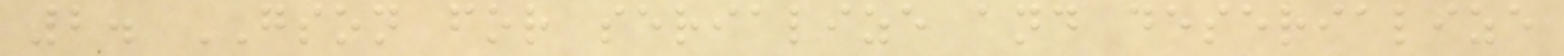2. GSON for serialize and deserialize
